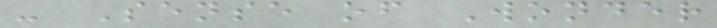- Sense of Wonder
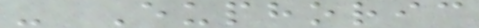- Euphoric
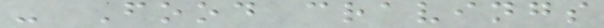- Food cravings
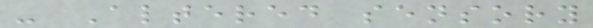- Altered sensory
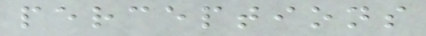perceptions
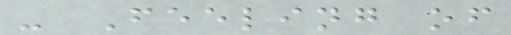- Feeling of
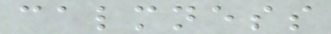calmness
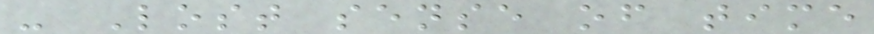- Lost sense of time
